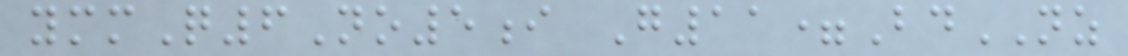ymmQ6No5i G11=BdNZ
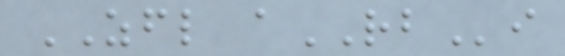ZFL aRBi
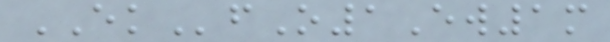EKfO1Ew1m
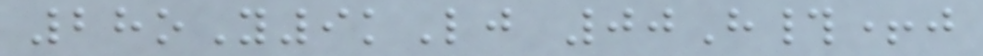28oY9kLj 00H#+j
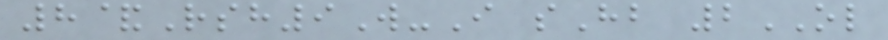8&Rsh9W-I sHb 2OL
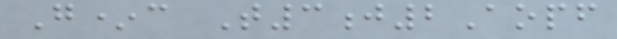G*c T3j2Aopf
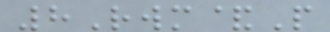8Rwm&P
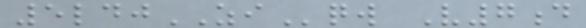5ldjZIqw V7d
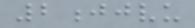2jjvu
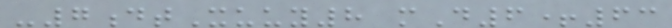-7dtXuuy8 mD6+63
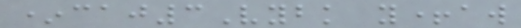*caj3Vybk y+aw
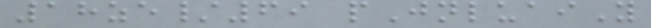18ze/69 pJnluaiY
